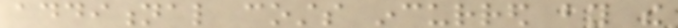additional costs incurred by the
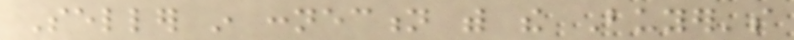Seller in connection with the Buyer's
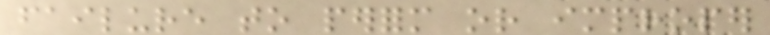failure to perform or improper
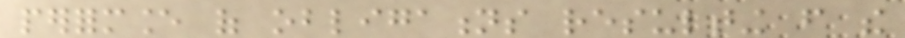performance of obligations resulting from the
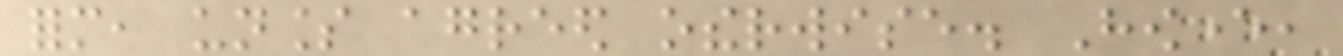form, unless agreed otherwise. However,
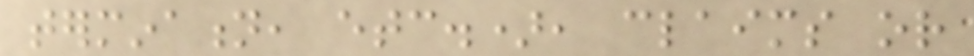termination, etc.), claims or
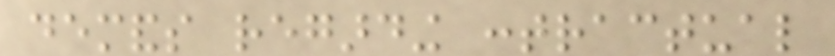demands regarding contractual
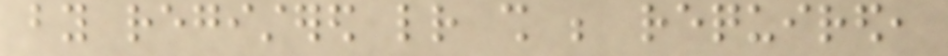by registered letter shall be required,
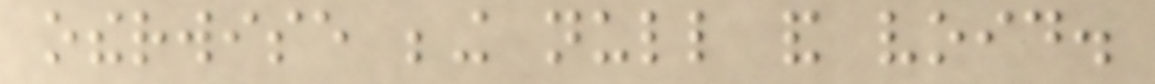otherwise being null and void.
